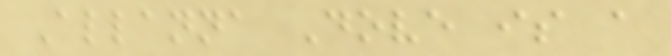Allanna Dove is a
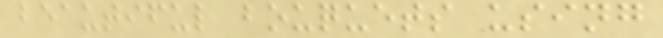beautiful bouquets using
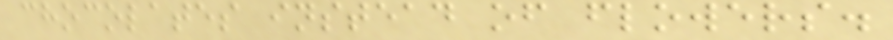chocolates instead of flowers.
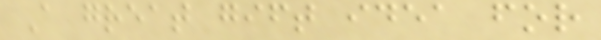A great gift idea for
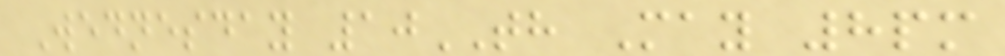Wednesday 10TH May 8pm
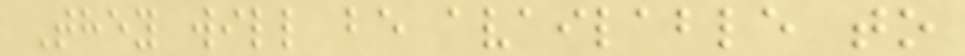They will be available to
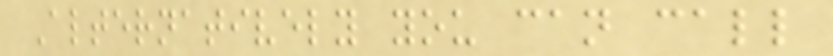Alternatively you can call
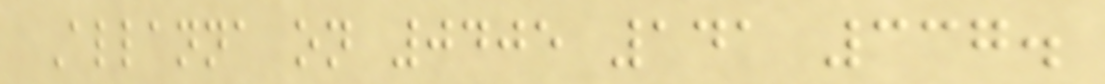Allanna on 0405 141 337.
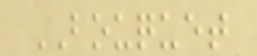BOUQUET
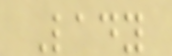Lady
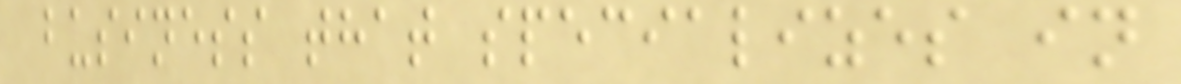business that specializes in
